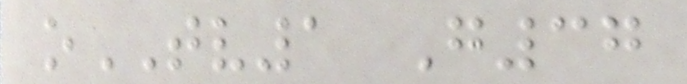oTV1 G37
